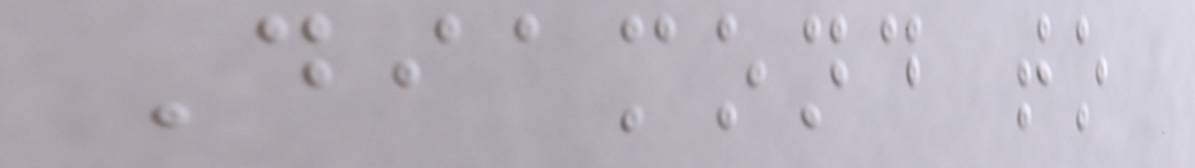Diamond to
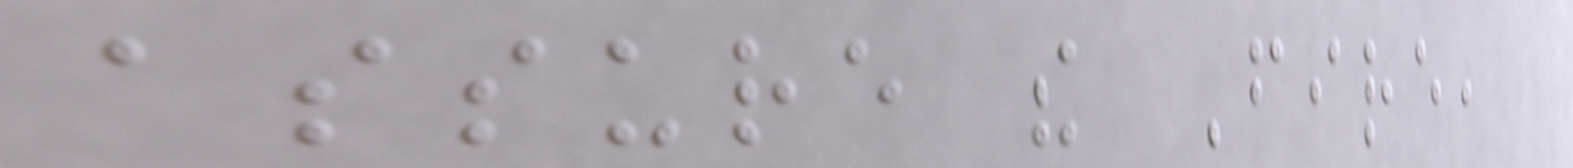assure the Fire,
